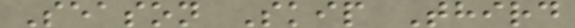Season Skip Third
